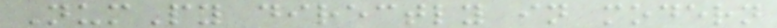NumPy directly in modern
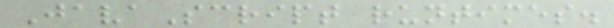JavaScript runtimes.
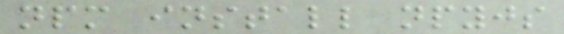npm install npyjs
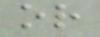or
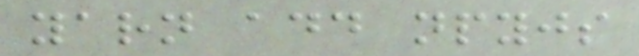yarn add npyjs
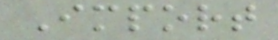Import
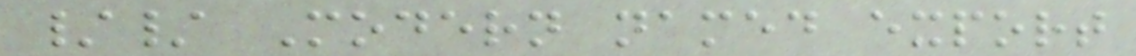// Modern named export
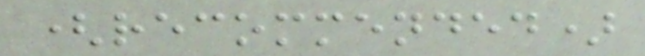(recommended)
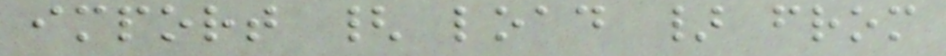import { load } from
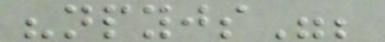"npyjs";
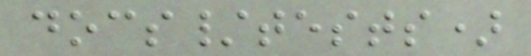docs/tests)
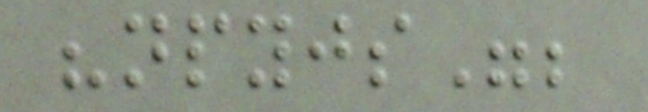"npyjs";
